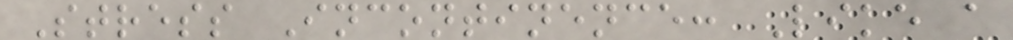Stress Incontinence: Like a
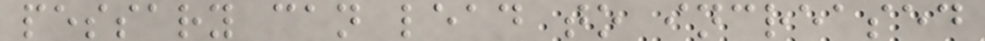pessary can lead to increased
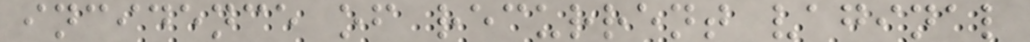incidence of recurrent vaginal
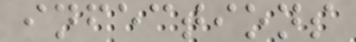infections
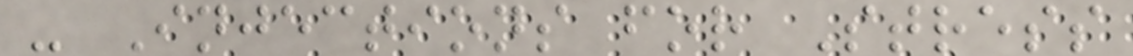- Injections for Stress
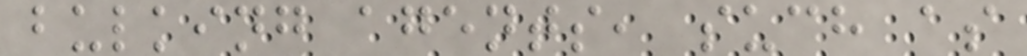bulking agents, such as
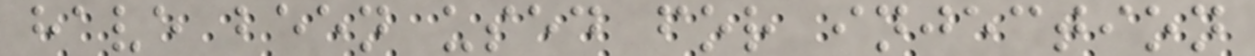have been used for injection
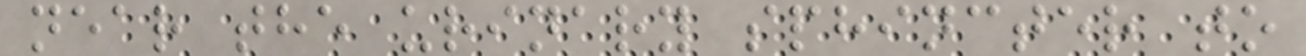near the urinary sphincter to
